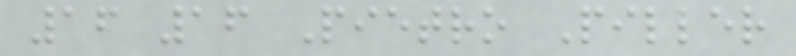16 16 Pietro Piller
